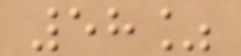58%
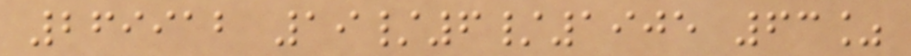269912 19/6/1905 63%
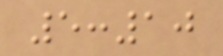5:10
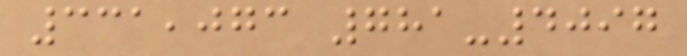331,073 781-4097
